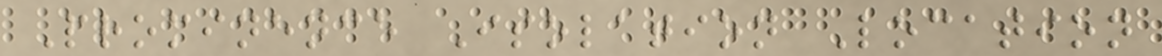Prominence Isolation Location
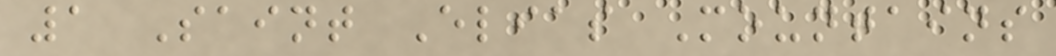1 Saint Elias Mountains
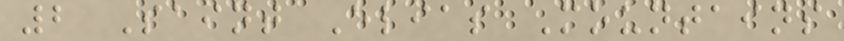2 Saint Elias Mountains
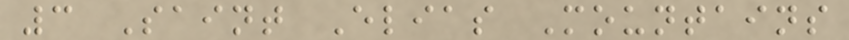3 Saint Elias Mountains
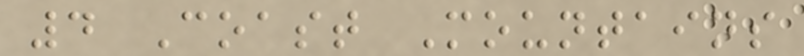4 Coast Mountains
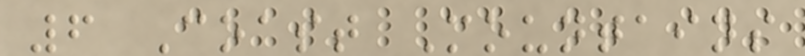6 Coast Mountains
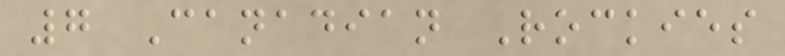7 Canadian Rockies
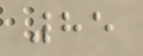85
